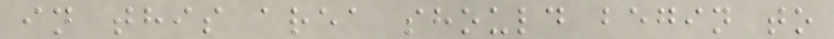in this area should begin to
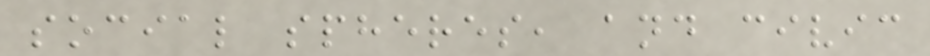social spheres, and civic
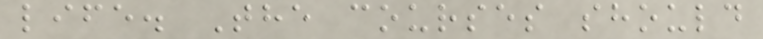life. The courses should
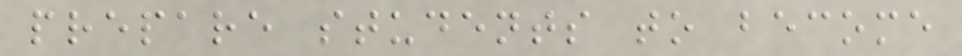prepare students to become
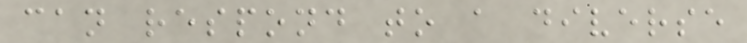can respond to a diverse
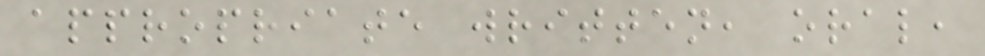appropriate written, oral,
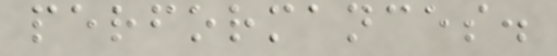performances.
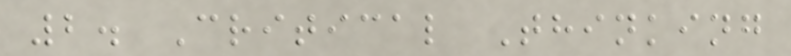2. Critical Thinking
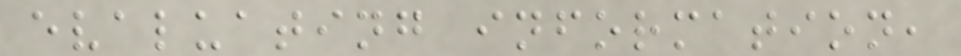evaluating information,
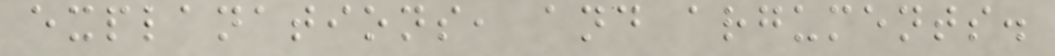explanations, and arguments.
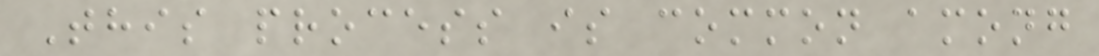This process is common among
